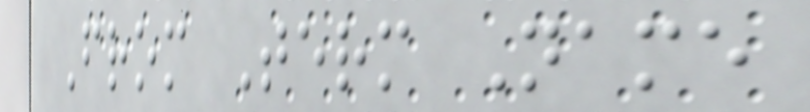From Term Name
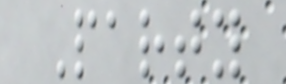Party
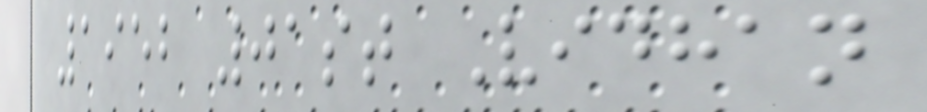1952 01st Vidhan
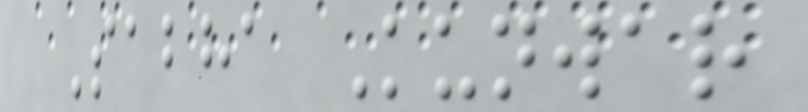Sabha Kunwar
